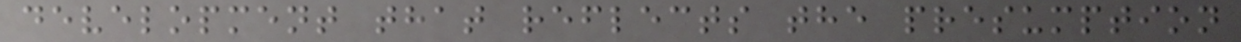development that reflects the presumption
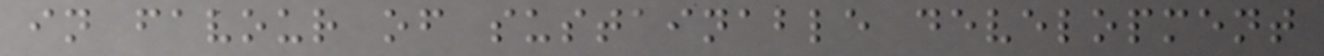in favour of sustainable development
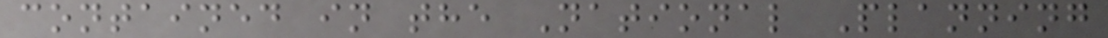contained in the National Planning
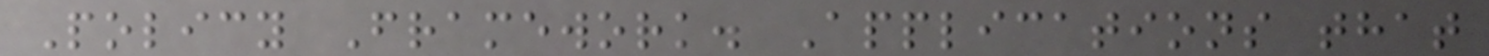Policy Framework. Applications that
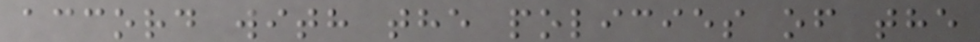accord with the policies of the
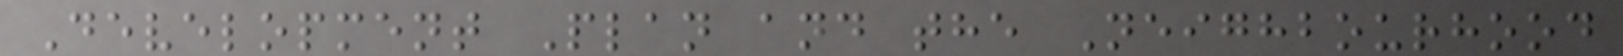Development Plan and the Neighbourhood
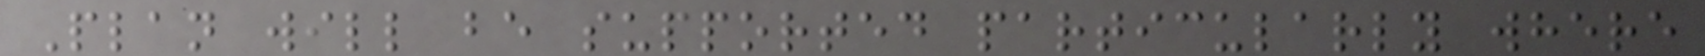Plan will be supported particularly where
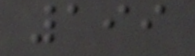199
